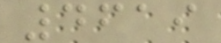4619
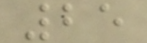25
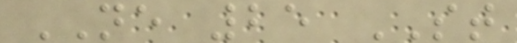NE 25 ST
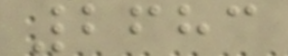2683
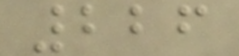226
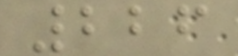226
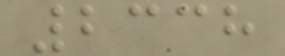2338
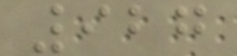927
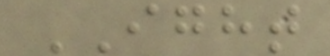IGHT
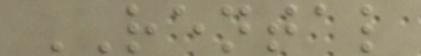RENTAL
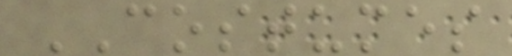COSTUMES
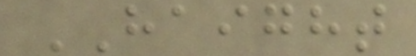HAIGHT
